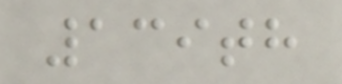139th
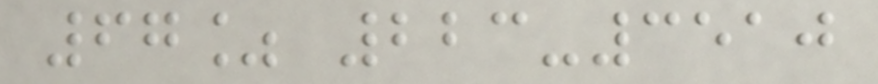67% 223-3510
